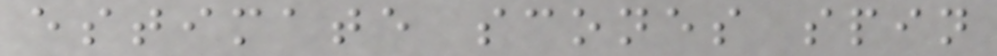estimate scones spin
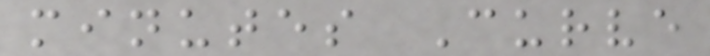minutes Curve
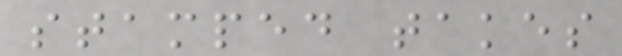stamped takes
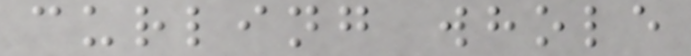curling whole
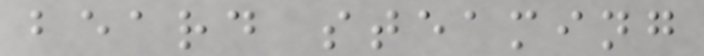beard steaming
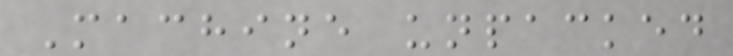Machine unpacked
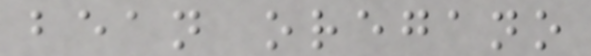bean oregano
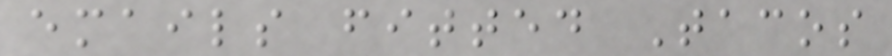emails fitted Tacos
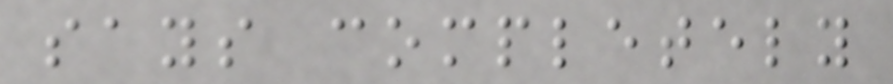says completely
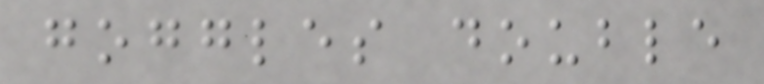goggles double
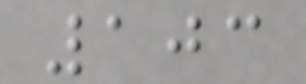103
